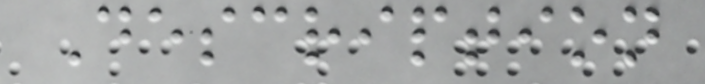Description
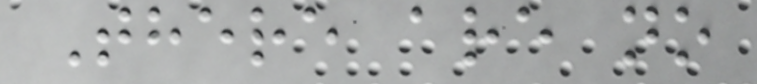There are no
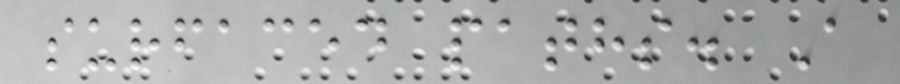surfaced paths. A
